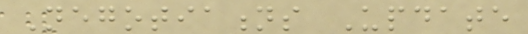Negotiations Update
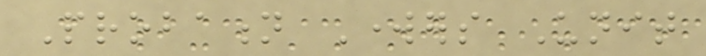Probation Workers Unit
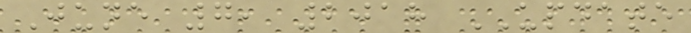June 7, 2018 UPDATE
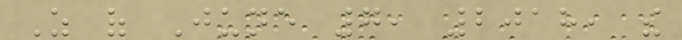As of June 7, 2018, the
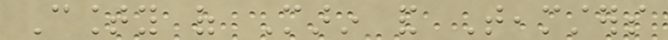County of Marin and Teamsters
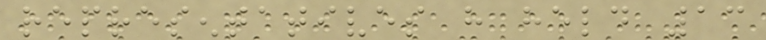representatives have held 13
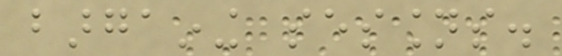bargaining sessions.
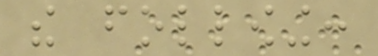the following:
